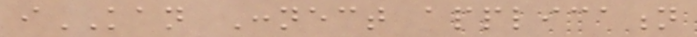iKAN Connect application
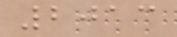2013
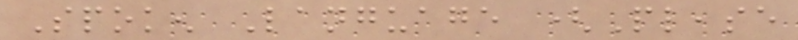Spoken Language (Please
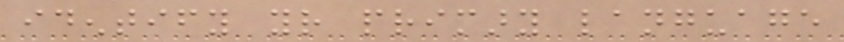identify your primary language
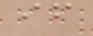if
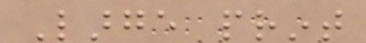Large print
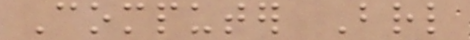Computer Braille
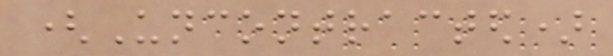(Uncontracted)
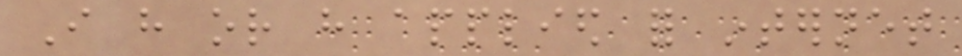I have or have applied for internet
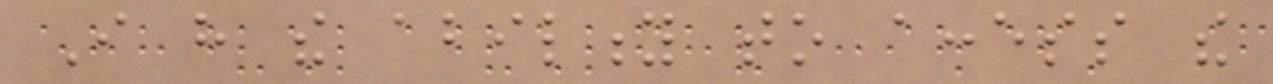I have the ability to access the
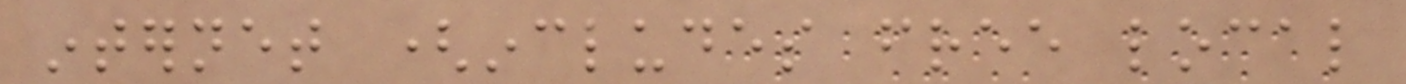internet (includes free local
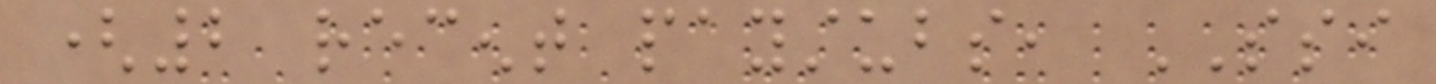(2 recent paystubs, SSI
